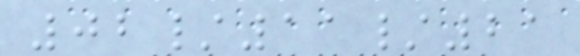02/11/21
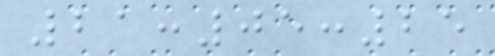21:05:25
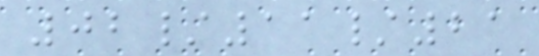02/11/21
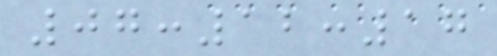07:12:17
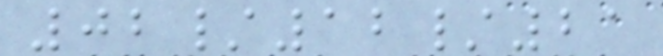02/12/21
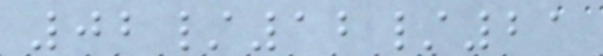02/12/21
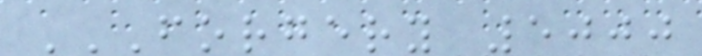FORGERY 5000
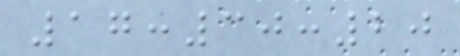17:30:20
